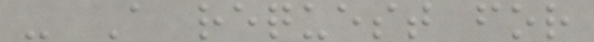- A request for
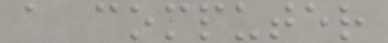a computer
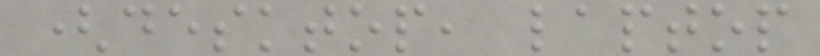(desktop, laptop
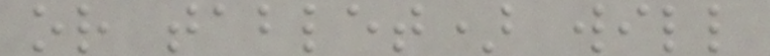or tablet) will
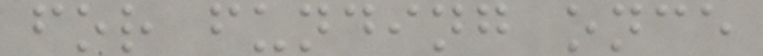for funding once
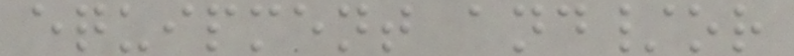equipment and/or
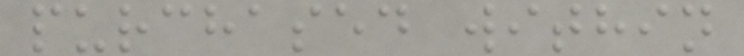purchased within
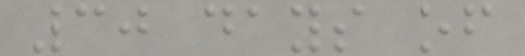30 days of
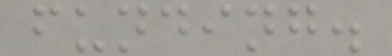funding.
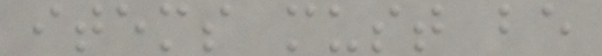items must be
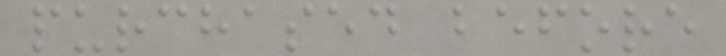purchased before
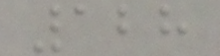128
